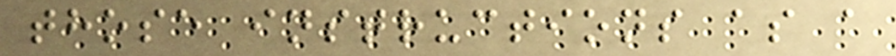those instructions as a
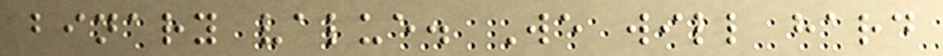binary value. We will hard
